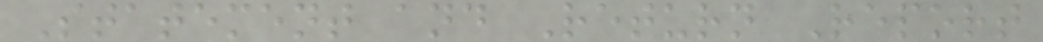Statement and Return Report
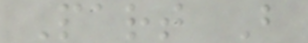Part B
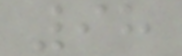98
